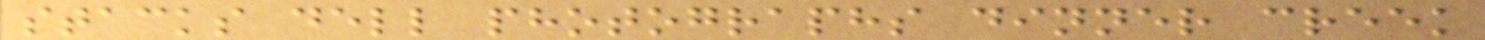stacks dell photographs dinner creek
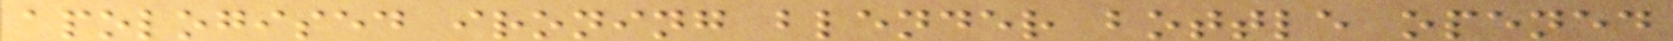apologised ironing blender bottle opened
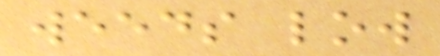weeds low
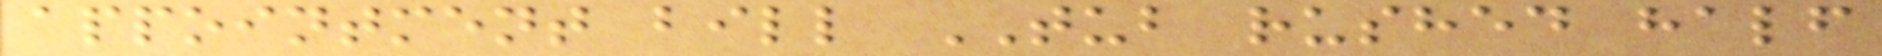appointment bill TUB rushed half
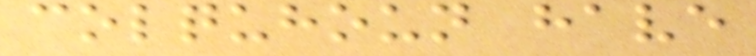colquhoun have
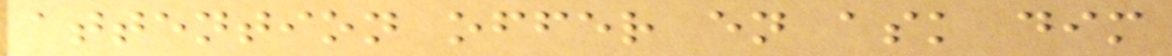attention offer en ask dim
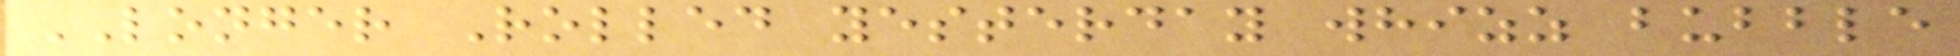LONGER Rolled yesterday whizz bubble
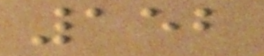152
